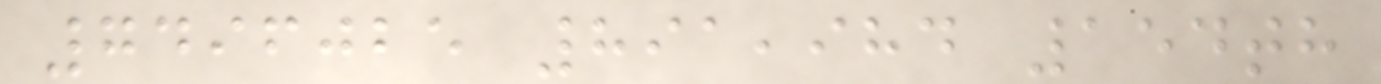7496025 891,984 154th
